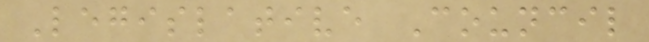Legislative Council
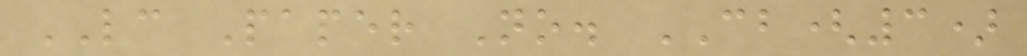LC Paper No. CB(3)
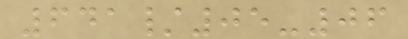641/05-06
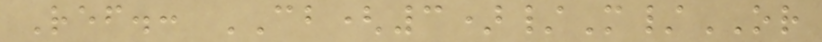Ref.: CB(3)/M/OR
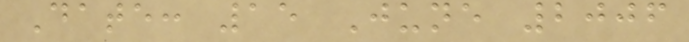Date: 15 June 2006
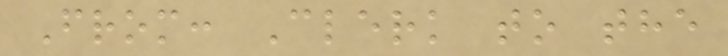From: Clerk to the
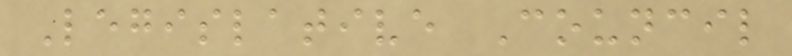Legislative Council
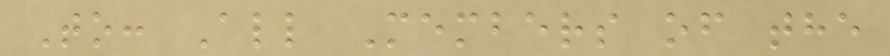To: All Members of the
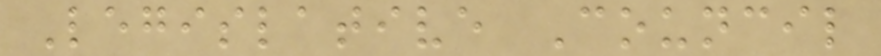Legislative Council
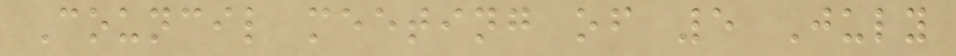Council meeting of 5 July
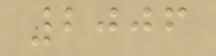2006
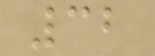32
